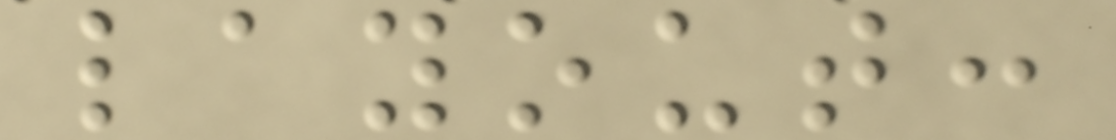layout:
